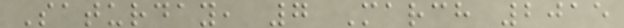Saturday, 7 March 2015
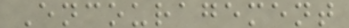Encouragement
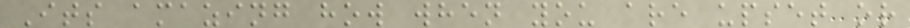Its amazing how when you are upset or
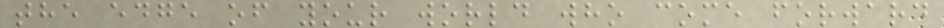the edge of your world who come forward
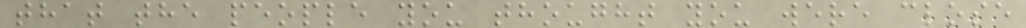that the people you thought you were close
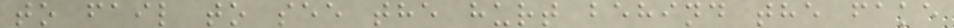to fail to see the hurt behind the fake
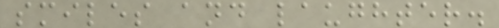smiles and laughter.
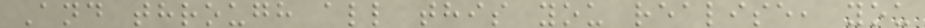And through all this you realise, you
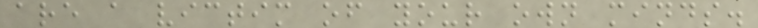are a victim of your own minds.
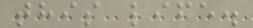this life.
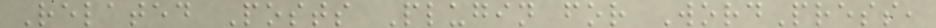Related Posts Plugin for WordPress,
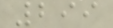299
